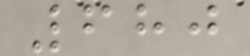680
